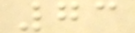73
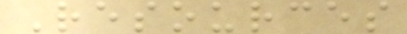Resources
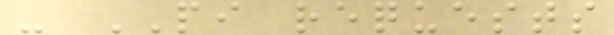- PI requests
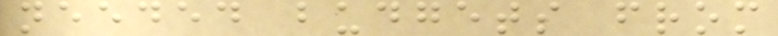needed budgets from
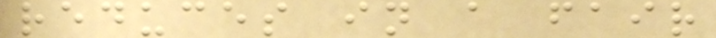reduces in a fair
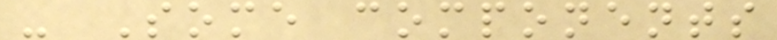- Some components
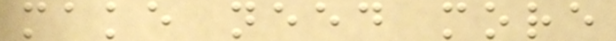make need more
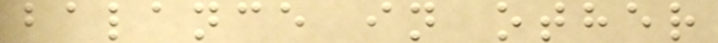balance in other
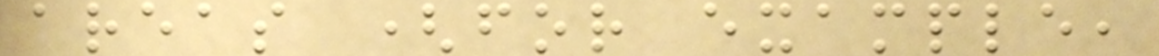areas (for example,
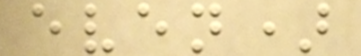even)
